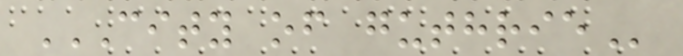CITY OF GUTHRIE
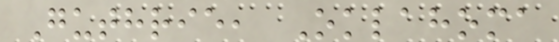Guthrie, Oklahoma
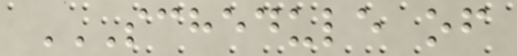SCHEDULE OF
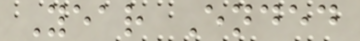Year Ended
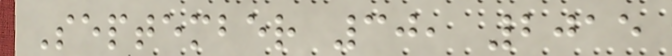September 30, 2015
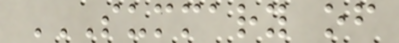SUMMARY OF
